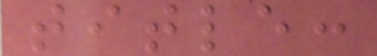title:
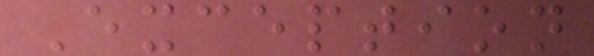Exception
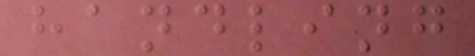handling
